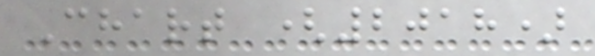Chart (2018)
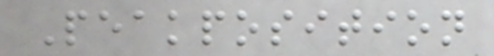Peakposition
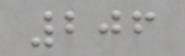206
